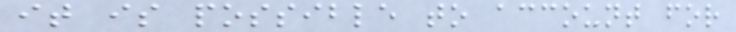it is possible to account for
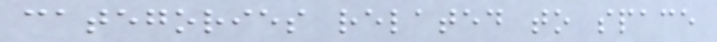categories related to space
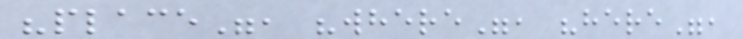"place", "where", "here",
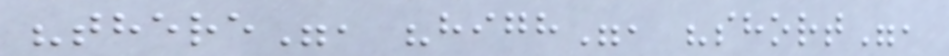"there", "high", "short",
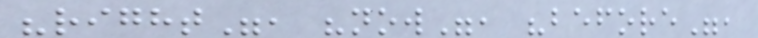"right", "now", "before",
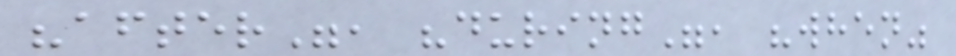"after", "during", "when"
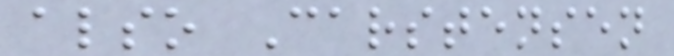also Carstensen
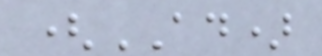(AD)
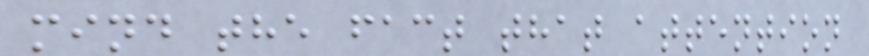mind the fact that attention
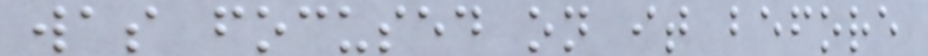was focused on it before
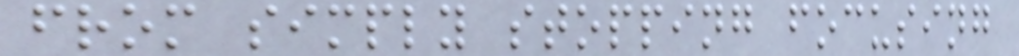from simply stopping focusing
